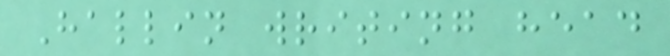Hallin writing head
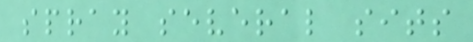spray several sits
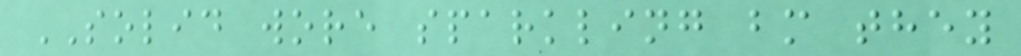SOLID wore sparkling bm they
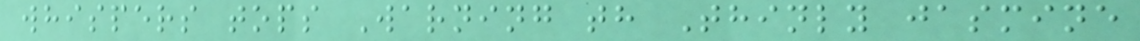whispers tops Warning th Thinly jasmine
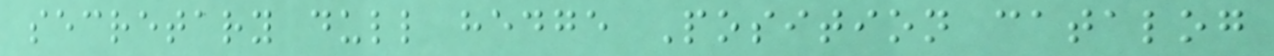secretary dull hedge Position catalog
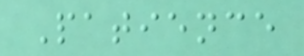Patience
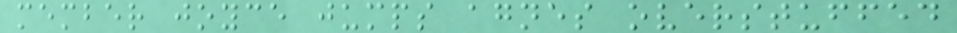member joyce jumps agnes overstuffed
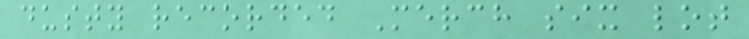dusty recorded Merch six lot
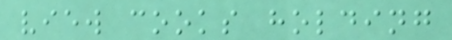view cooks holding
